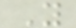Y
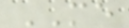ME
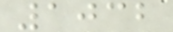1032
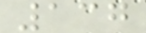137
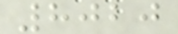8020
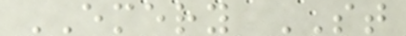EMERY ST
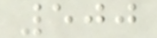500
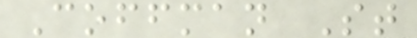Coffman St
